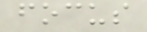focus
